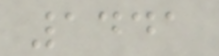1441
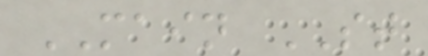MAIN ST
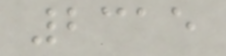2315
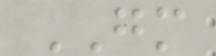GM
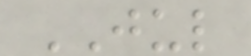JUL
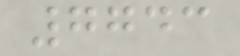7743
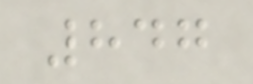847
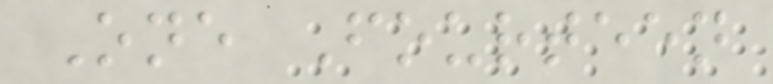One Fourteen
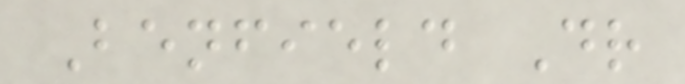Benfield Dr
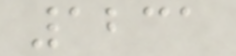1231
